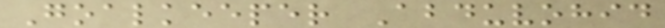Goalkeeper Abduvohid
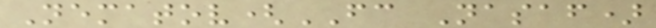Nematov(FC Nasaf)
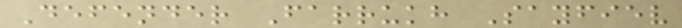Defender Farrukh Sayfiev
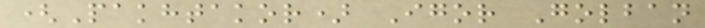(Pakhtakor) Igor Golban
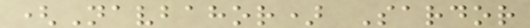(Navbahor) Sardor
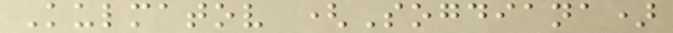Kulmatov (Sogdiana)
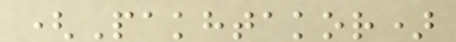(Pakhtakor)
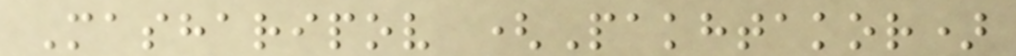Masharipov (Pakhtakor)
